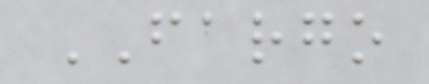FARGO
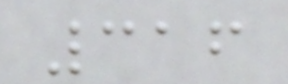316
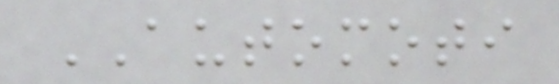AUTOMOTI
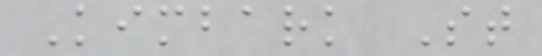Kimbark St
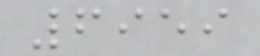6959
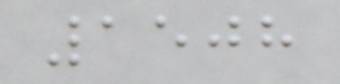1508
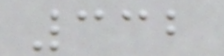332
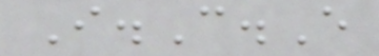I.C.E
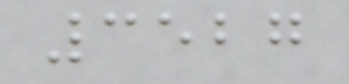3527
